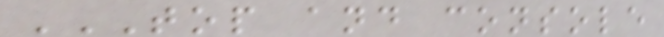TOP AND CONSOLE
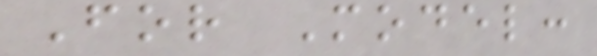For Model:
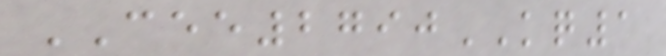CEE2790KQ1
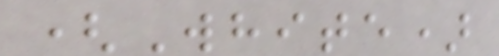(White)
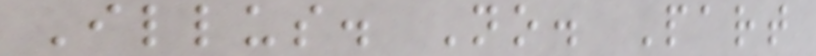Illus. No. Part
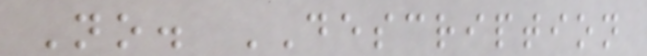No. DESCRIPTION
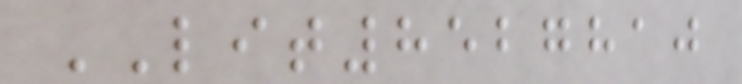LIT8527810
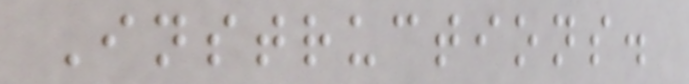Instructions.
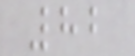82
